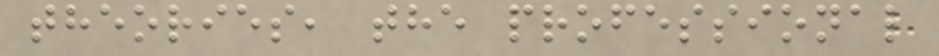theories, the professional
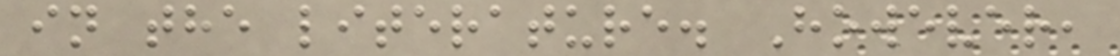in the literature. However,
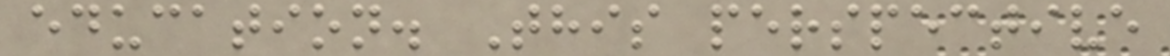education. This perspective
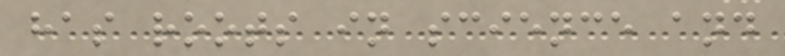has roots in science and
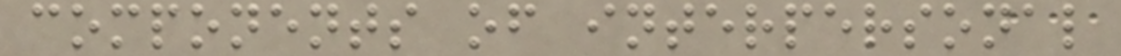components of interpersonal
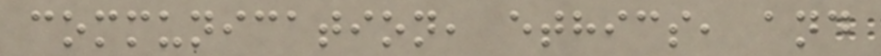communication, ethics, and
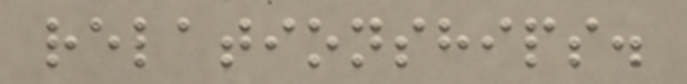relationships.
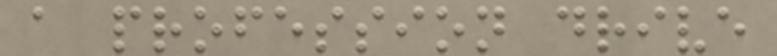a profession drive
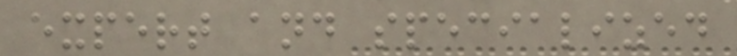expert and specialized
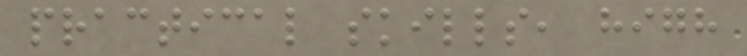practical skills, high
